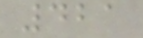421
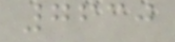7630
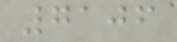7106
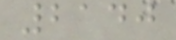2140
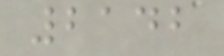2142
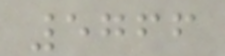5766
